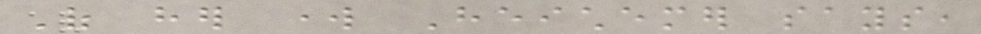Of her work Heichemer says,
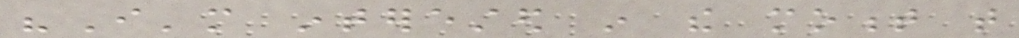"I'm interested in the moment that
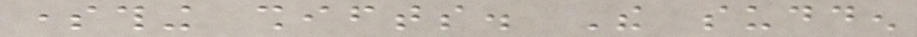something shifts. The sudden
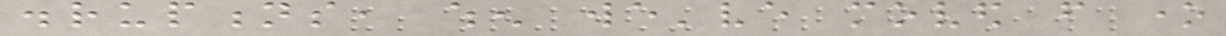disruptions, when we've moved from one
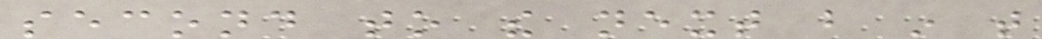second to the next but in that
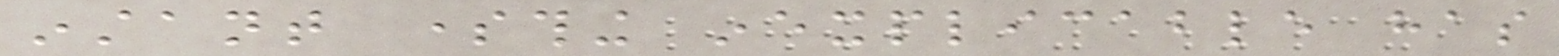instant something inexplicable has
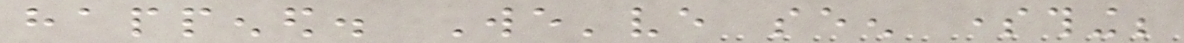happened. We've seen something;
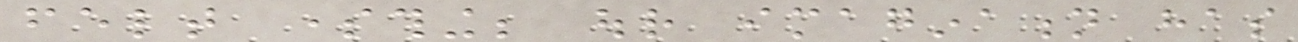felt something; our imagination has
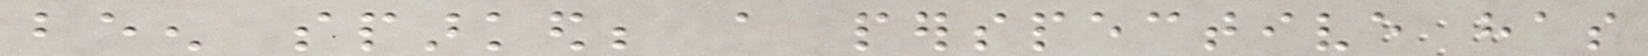been sparked; a perspective has
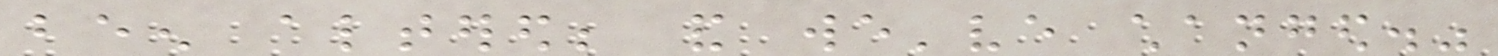been altered; and we've changed."
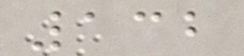132
